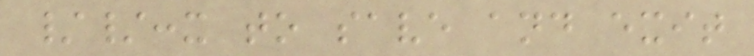//:x to save and exit
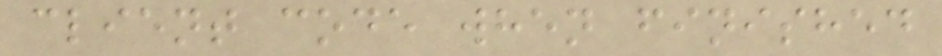client code when finished
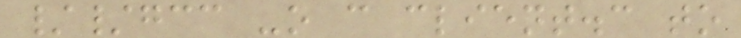//gcc -o c client.c to
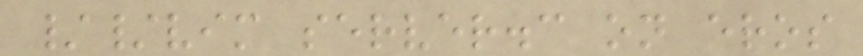//vim server.c on eros
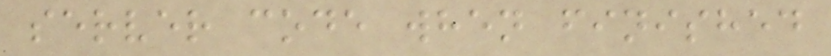server code when finished
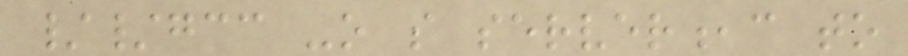//gcc -o s server,c to
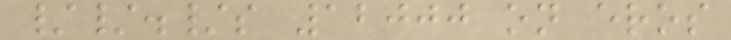//./s 12000 on eros
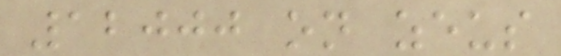12000 on zeus
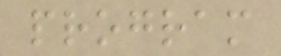program
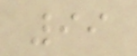99
